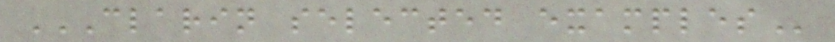CLARIN SELECTED EXAMPLES
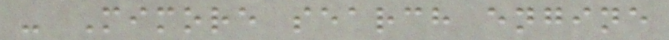- Mimore search engine
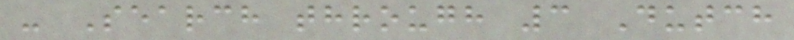- Search through 3 Dutch
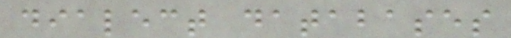dialect databases
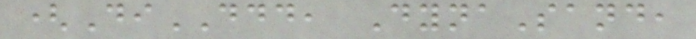(DiDDD, DynaSand,
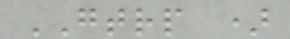GTRP )
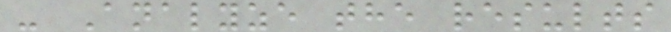- Analyze the results
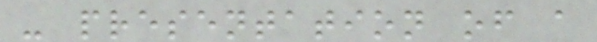- presentation of a
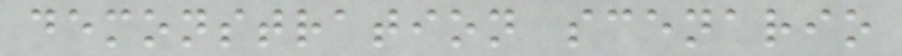demonstration scenario
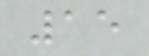15
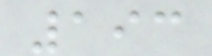193
